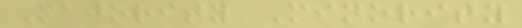Majority Minority
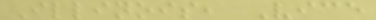Illinois, Vice
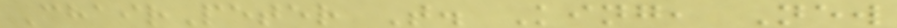ChairPeter T. King, New
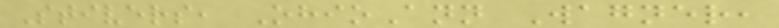Stivers, OhioAnn Wagner,
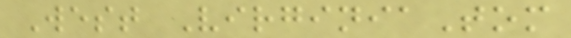West VirginiaTom
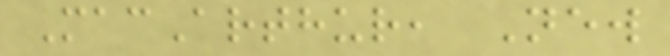MacArthur, New
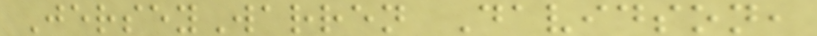JerseyWarren Davidson,
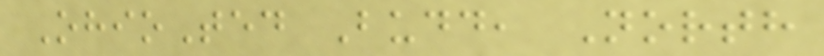OhioTed Budd, North
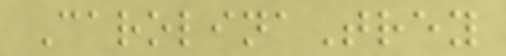CarolinaTrey
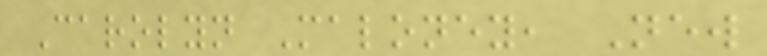Carolyn Maloney, New
